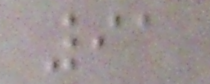91
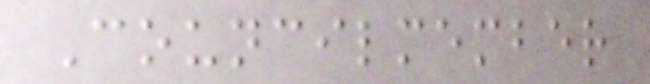Councilmember
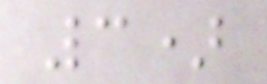3)
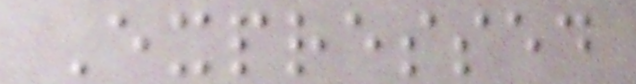Expressed
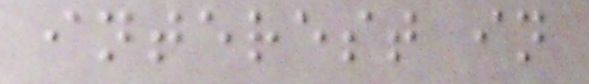interest in
